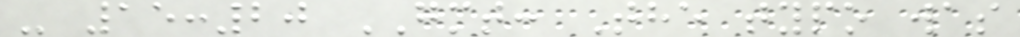- 15:20 GMT: The typo was
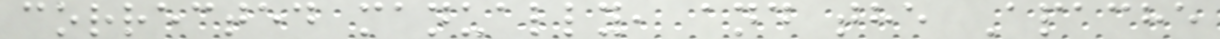corrected manually, and the Apache
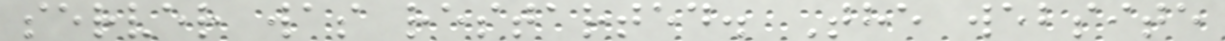server was restarted. The website
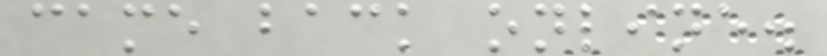came back online.
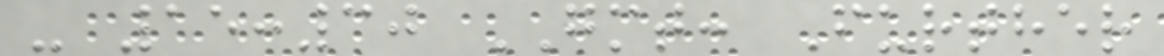- 15:30 GMT: Further
